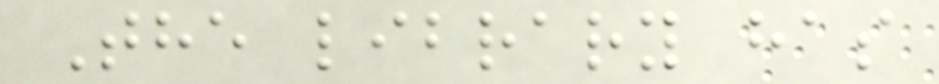The library has
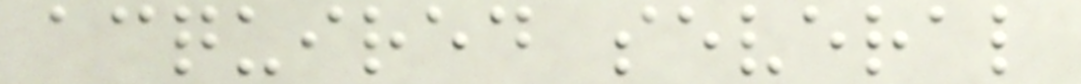acquired several
